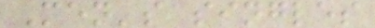Men's singles
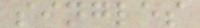singles
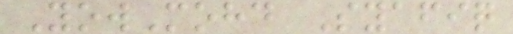YowMohd Syafiq
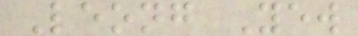Leong Yew
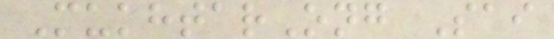MukhtarOng Sai
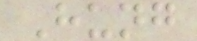Hung
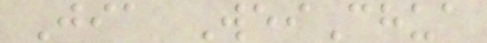Jia WeiChua
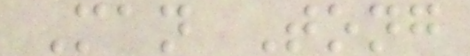Man Tong
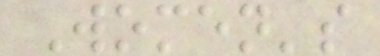Women's
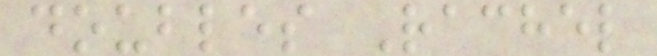doubles Rachel
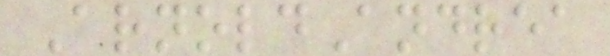ArnoldAndrea
